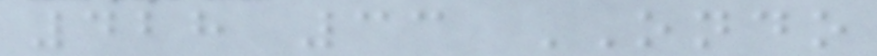428 33 ONDO
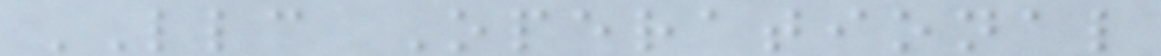LLC Operational
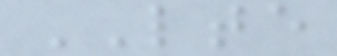LTE
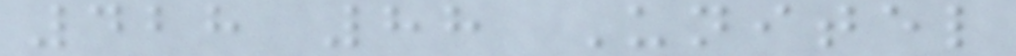428 88 Unitel
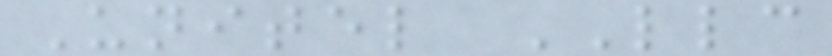Unitel LLC
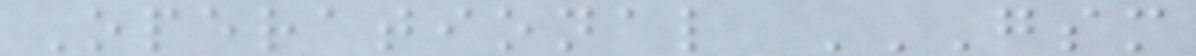Operational GSM
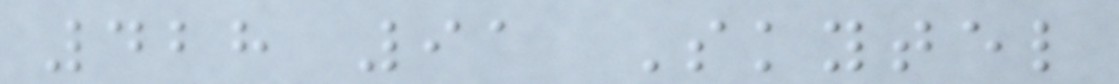428 91 Skytel
